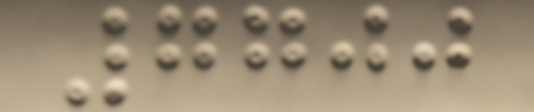7700
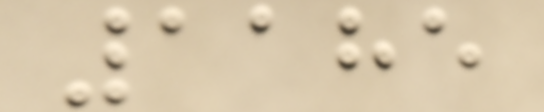1185
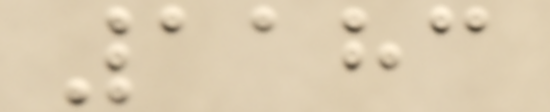1183
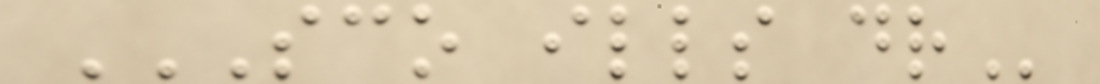SCO ILLS DR
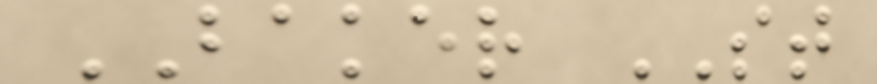BAKER ST
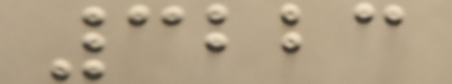3223
